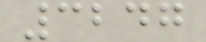3247
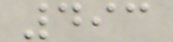493
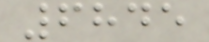6845
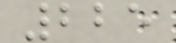225
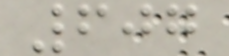607
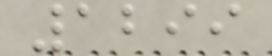1299
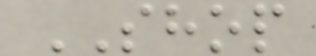SHOP
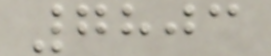7803
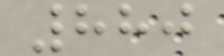880
